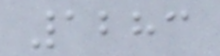1283
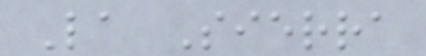La Sierra
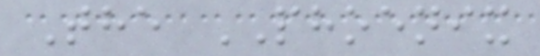The PHOENIX
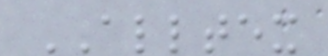ALLTEX
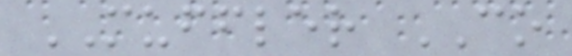MUFFLER CO
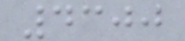4300
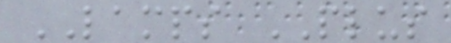LAMPS PLUS
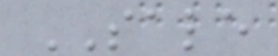SALE
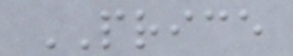PRICE
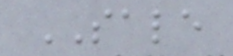SALE
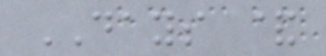DAYS &
